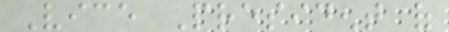Vice President of
